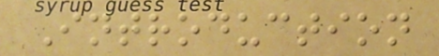Introduction
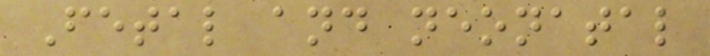Fetal and neonatal
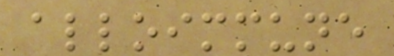alloimmune
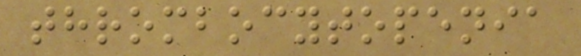thrombocytopenia
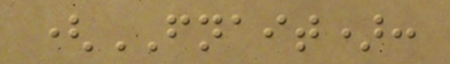(FNAIT):
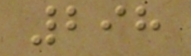298
